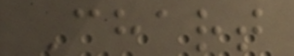Chart
